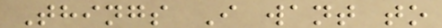Things I want to
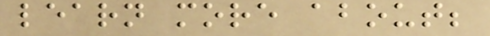learn more about;
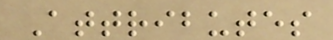Attributes
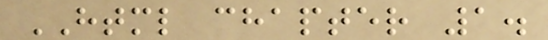HTML chapter 1.
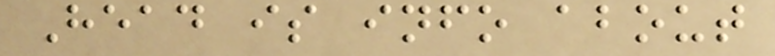Head is info about
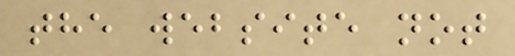the website not
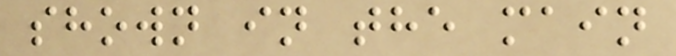shown in the main
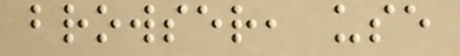browser, use
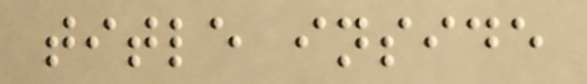title inside
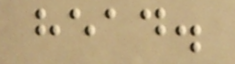head.
